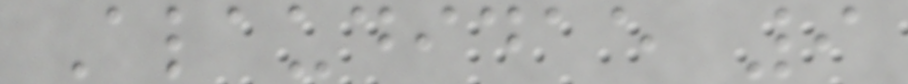Alaudidae 9
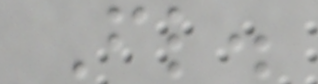Fl.
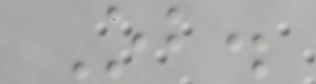Ob.
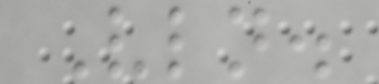Vln.
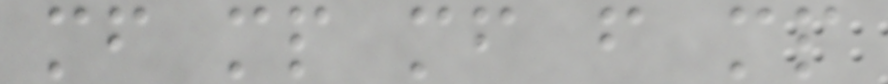mf mp mf f mp
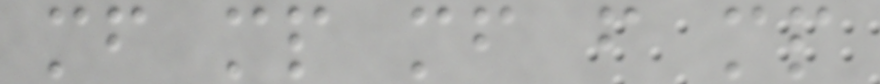mf mp mf f mp
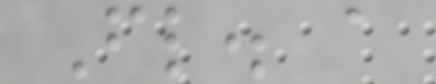Fl. a
